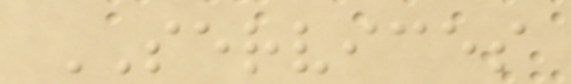SERVICES
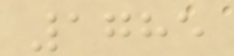1785
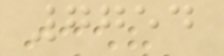7754
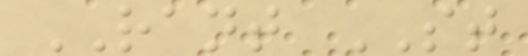RANT ST
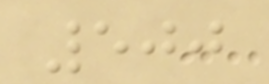500
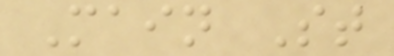Main St
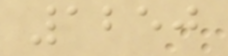1250
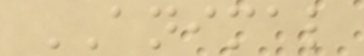ANIMAL
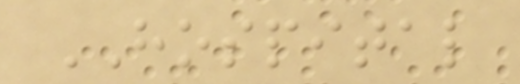HOSPITAL
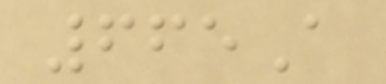665A
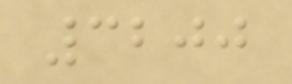3200
